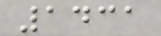1431
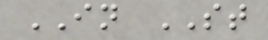IN ST
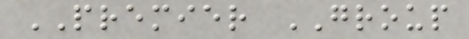PREMIER GROUP
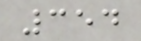354
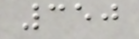350
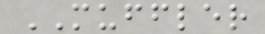MUFFLER
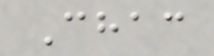Chac
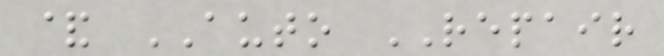& AUTO REPAIR
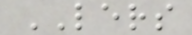LERS
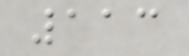113
